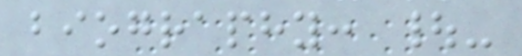biography: |-
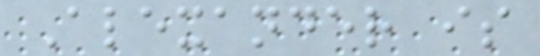Alexander is
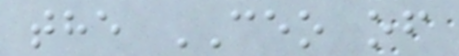the CEO of
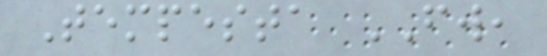Tempesta FW,
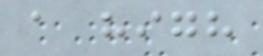a high
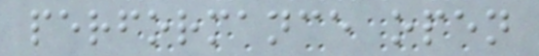performance open
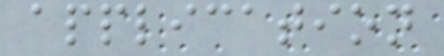application
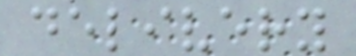delivery
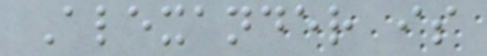Alexander is
